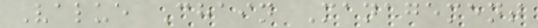Value Chain Management
